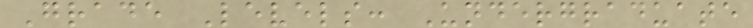Grade Levels: Undergraduate
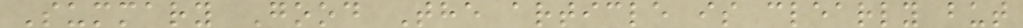Summary Good The article is clearly but
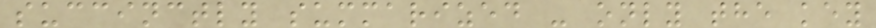succinctly summarized - only the key
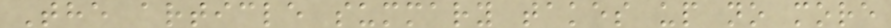The article summary takes up no more
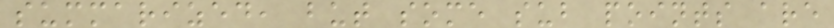summarized, but some sub points are
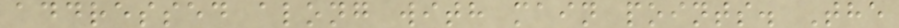addressed along with main points. The
